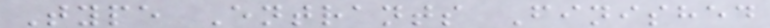Type Entrants Finished
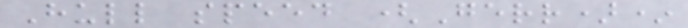Hull speed (Gerr)*
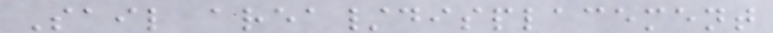Sail area/displacement
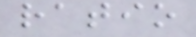ratio
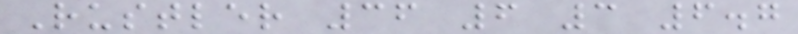Rustler 36 6 3 6.7
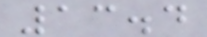13.4
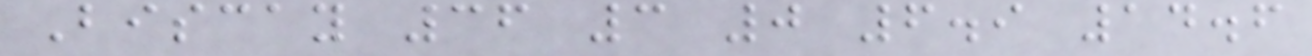Biscay 36 3 0 6.9 14.6
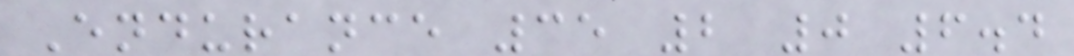Endurance 35 2 0 6.4
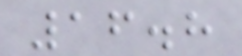16.8
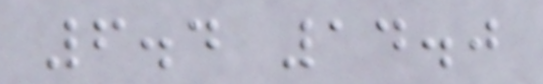6.4 14.0
